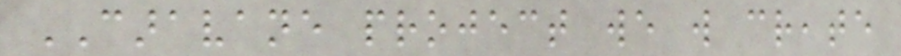CARAVANE project we will create
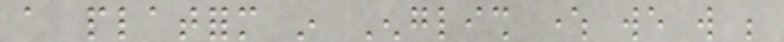a platform in English where we will be
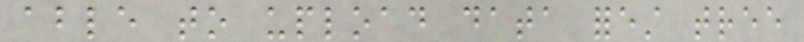able to upload data forest tree
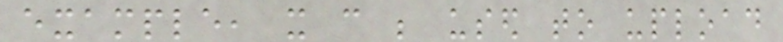example, it can be used to upload
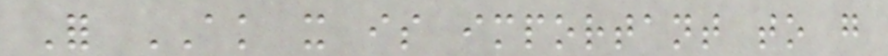For AK it is important to go
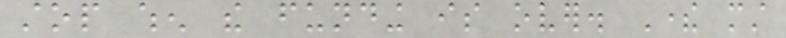stop when the funding is over. There must
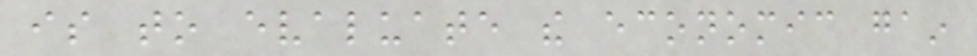is to evaluate the economic gain
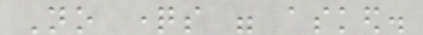No questions were asked.
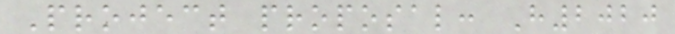Project proposal: H2020
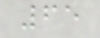65
